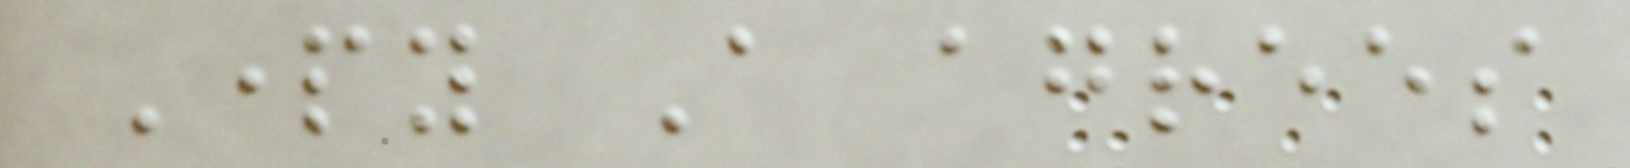Party A agrees
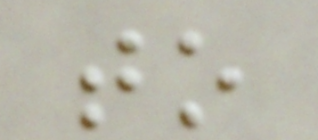to
